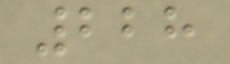228
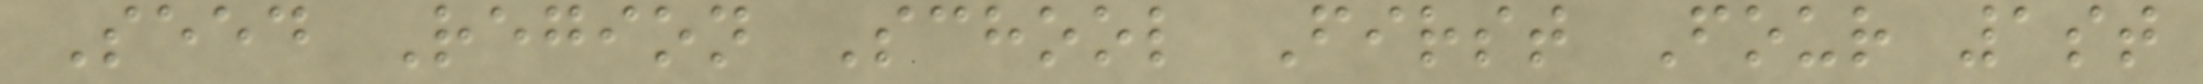Seed Region School First Four 1st
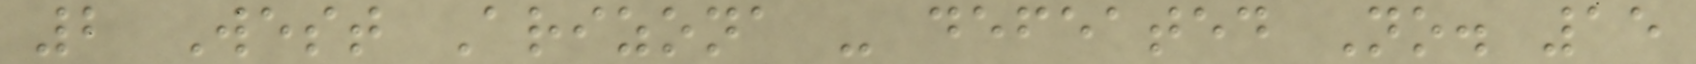2 West Arizona - defeated No. 15
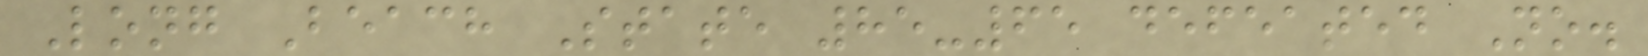Long Beach State 85-65 defeated No.
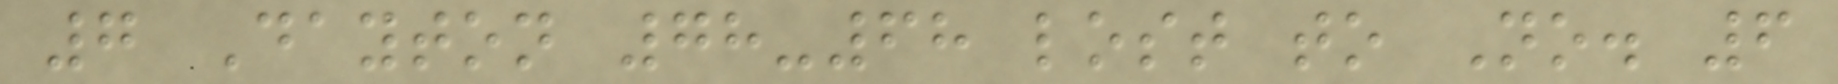7 Dayton 78-68 lost to No. 6
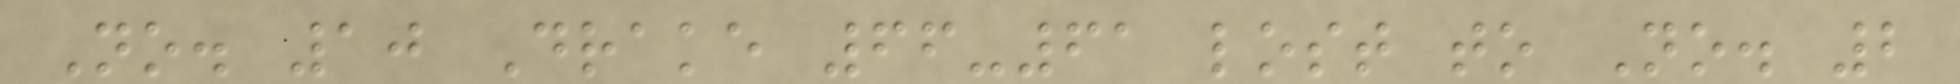No. 10 Drake 66-61 lost to No. 2
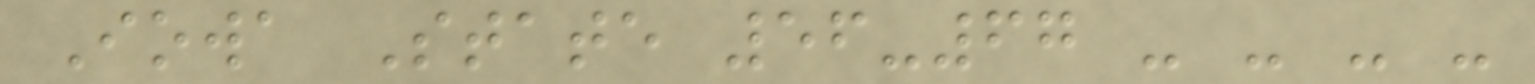Iowa State 56-67 - - - -
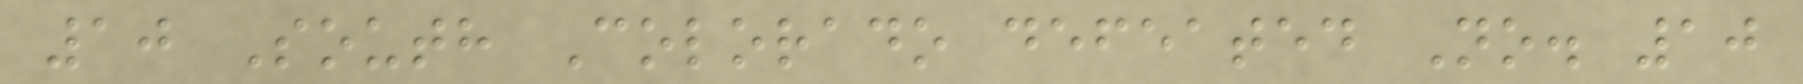10 South Colorado defeated No. 10
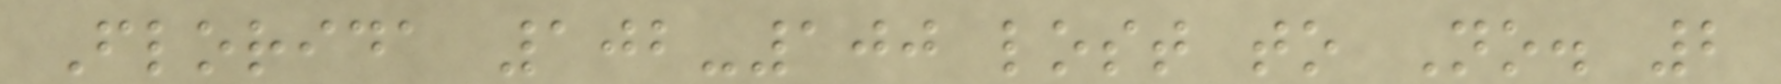Florida 102-100 lost to No. 2
